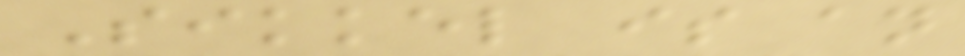Sikkel is an
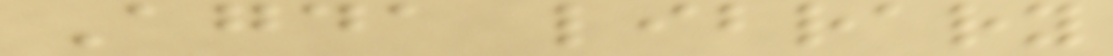Agda library
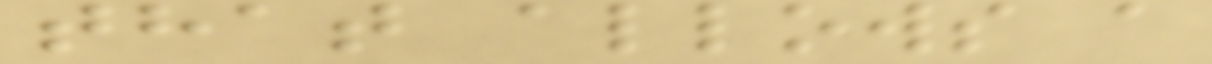that allows a
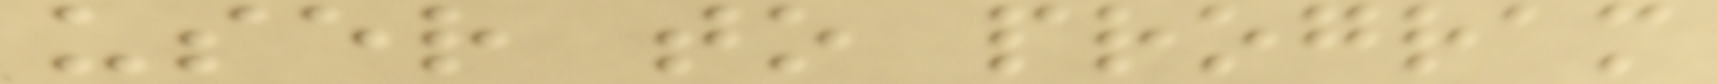user to program
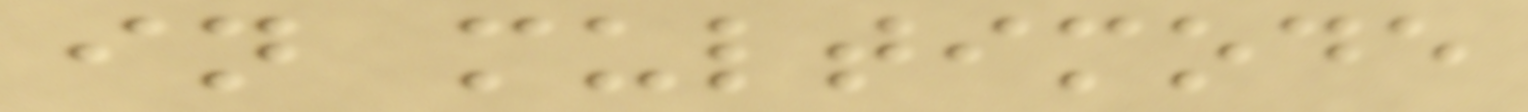in multimode
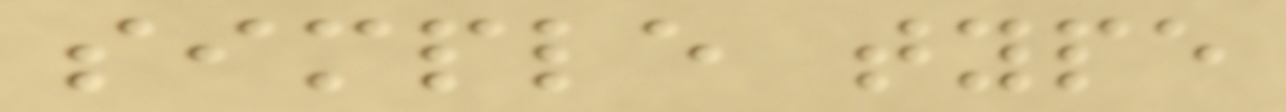simple type
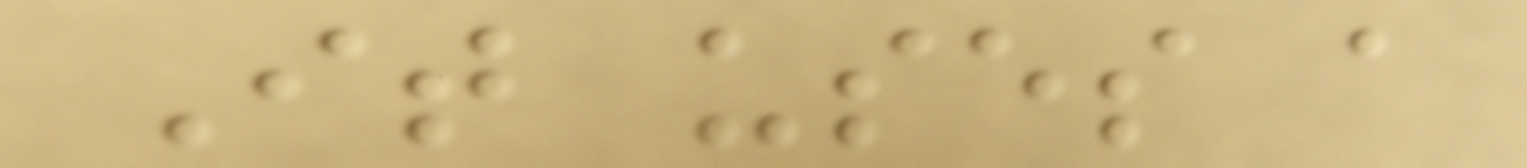It uses a
